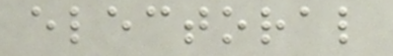electoral
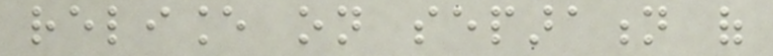reliance on separation of
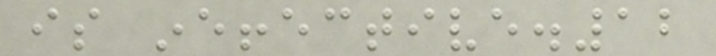is ineffective.12
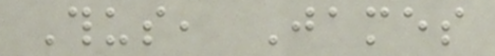Thus, James
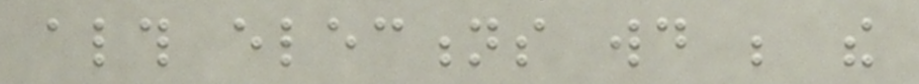although elections would be the
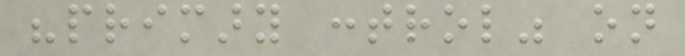"primary control" on
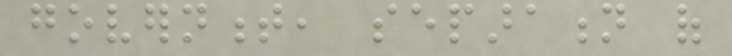government, separation of
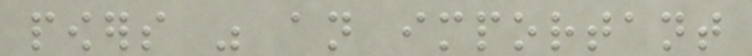powers was an important
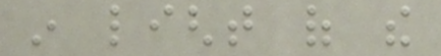in light of the
